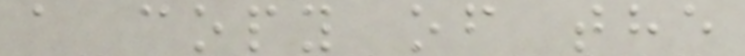a copy of the
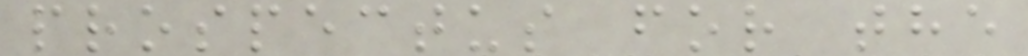prospectus for the
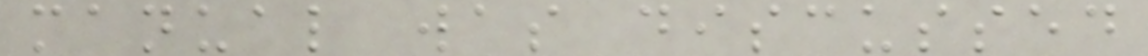manual was discussed
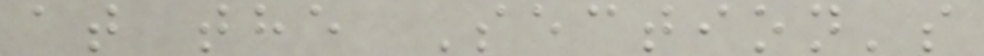at the Section's
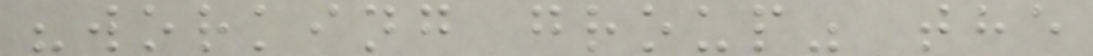"working group" the
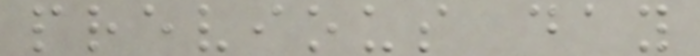previous day
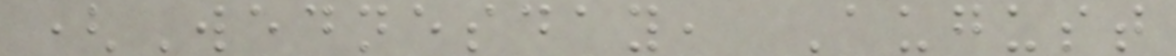(Wednesday, August
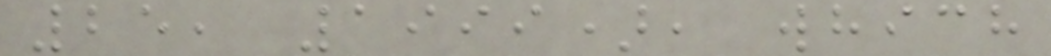25, 1999), which
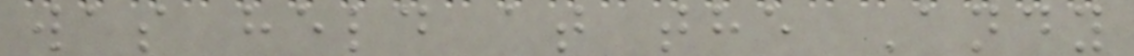was held at the Andy
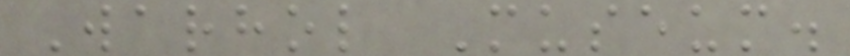Warhol Museum.
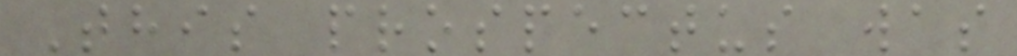This prospectus was
